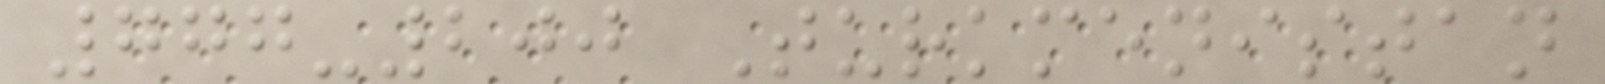777-200 Turkmenistan
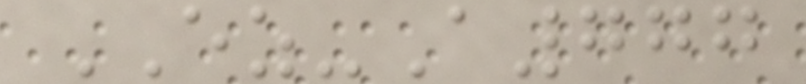EZ-A777
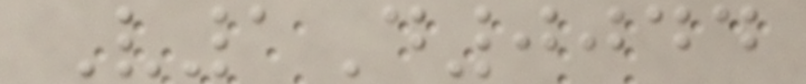V1D0044
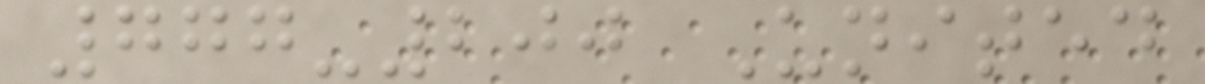777-200 United
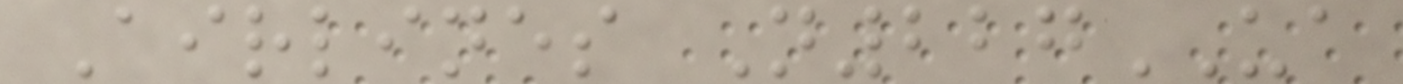Airlines N227UA
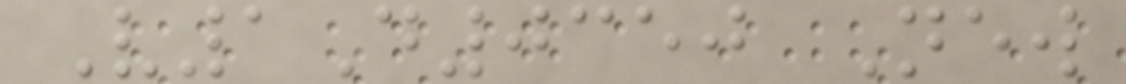V1D0350 New
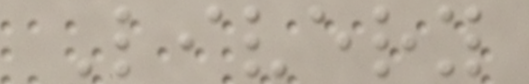Livery
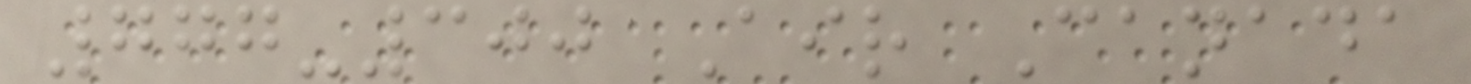777-300 Air Canada
